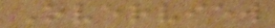Overview
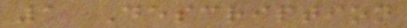1 Description
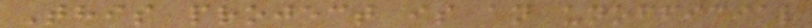This project is an unofficial
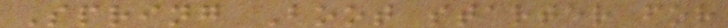Spring Boot starter for
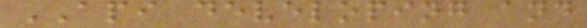API developing and
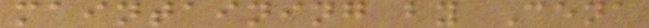maintaining by Cena
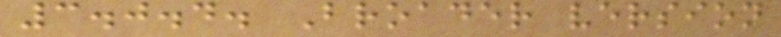3.0.4. Broader version
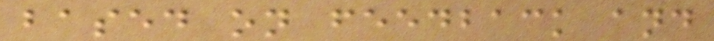based on feedback and
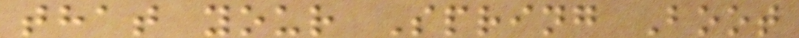that your Spring Boot
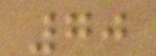70
